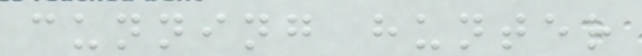cunning hunter
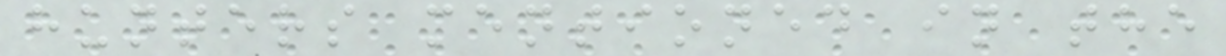hunters mentioned in the
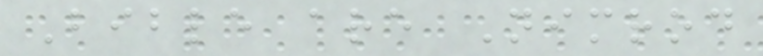Bible are Nimrod
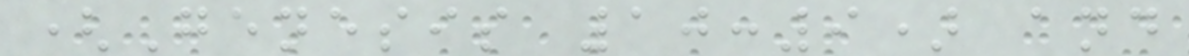(Genesis 10:9) and
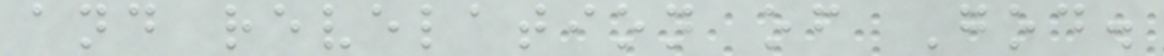and revelation of God.
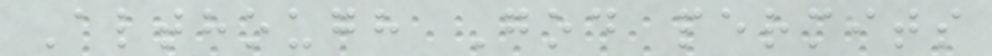Although God permits
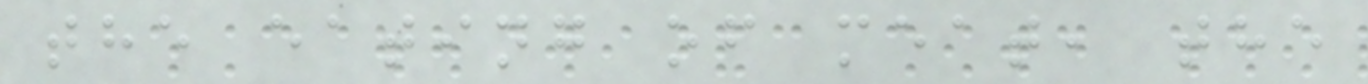the eating of meat, the
